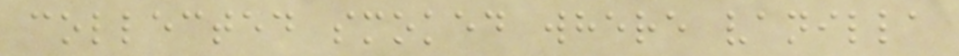collected smoked where vanilla
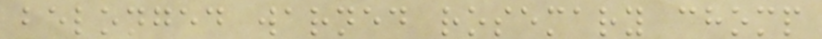belonged warned rosemary chomp
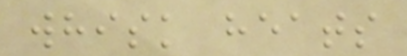whisk heats
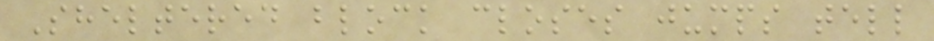Sheltered block closes jumps tell
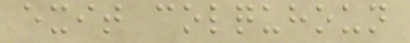exit colquhoun
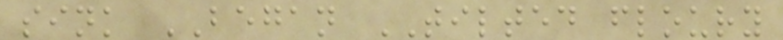sink BEGAN TILTED floury
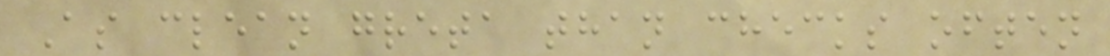As clean greta than checks often
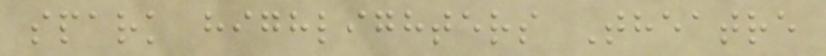spark highlighters Theatre
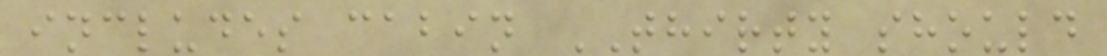includes cabin THIRTY should
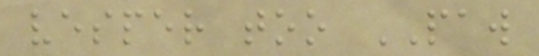vesper too PAW
